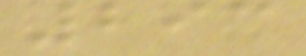293
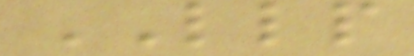LLP
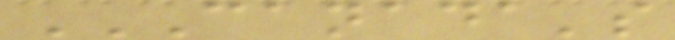CANADA'S
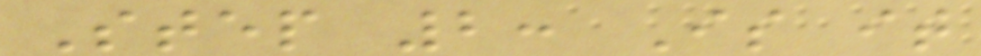Step 2: Is it
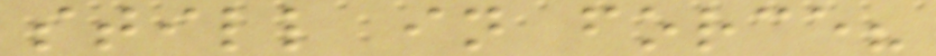still in force?
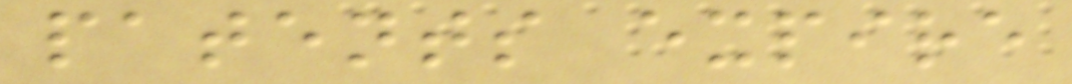patents expire
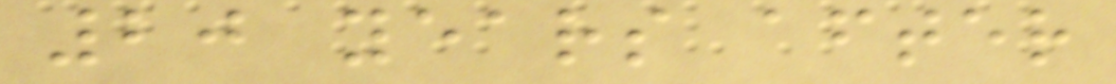20 years after
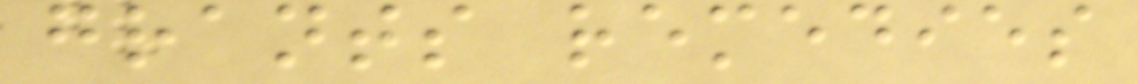grants remedies
